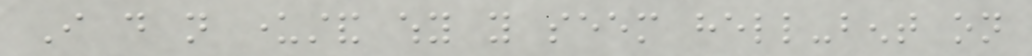I do not understand why you seem hell-bent on
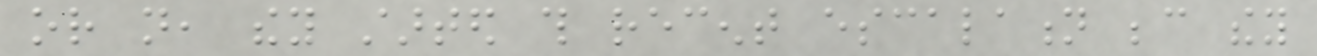or not, they started this recent escalation because they
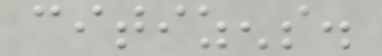citizens.
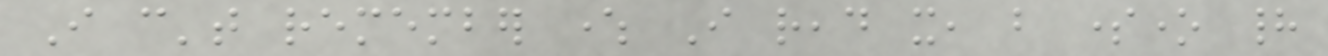I can't remember where I read it, but someone had
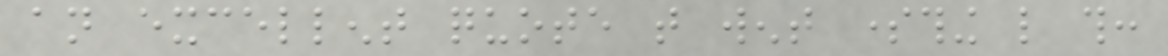an excellent quote that went something like this:
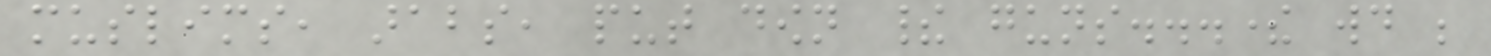muslims, arabs, put down their guns...there would be
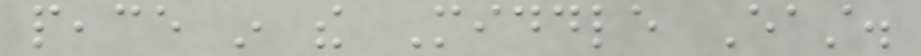peace in the Middle East.
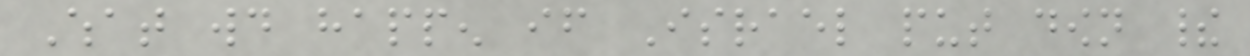What would happen if Israel put down their
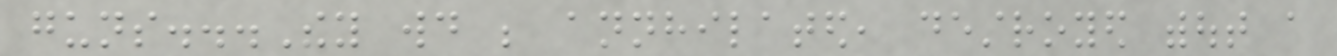guns...They would be annhilated, destroyed without a
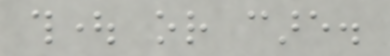thought or care.
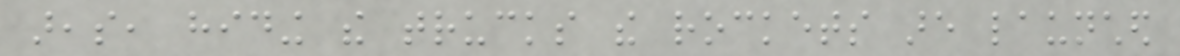areas, hiding the trucks the rockets are launched
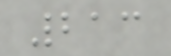213
